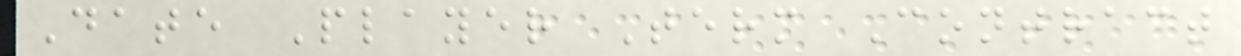Date Player Term Contract
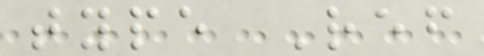type Ref
